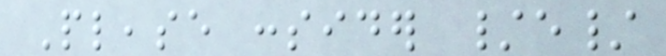Please consider /e/
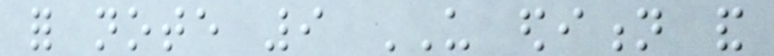for note 9 US edition and
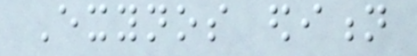Exynos edition
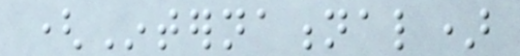(International)
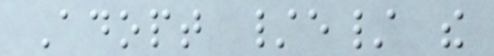Adopt /e/ the
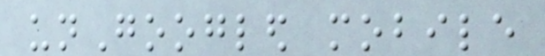unGoogled mobile
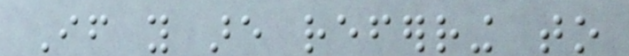If you are referring to
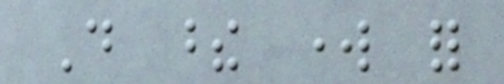Do these work for
